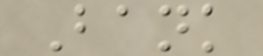Bank
